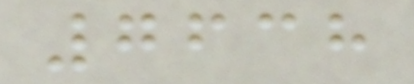7638
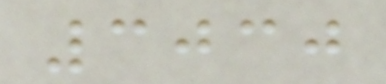3030
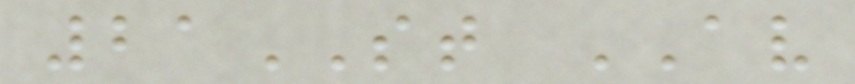21ST AV
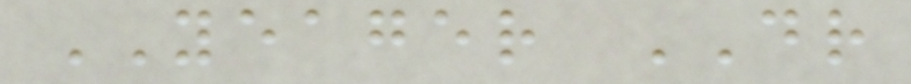YEAGER DR
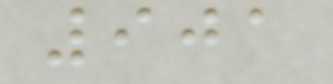901
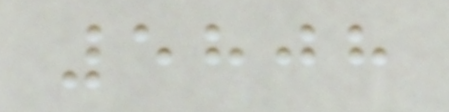5808
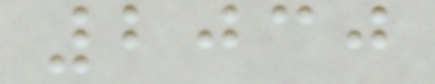2030
